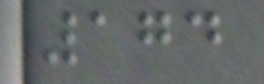174
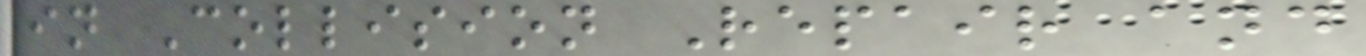in Collision Repair and
